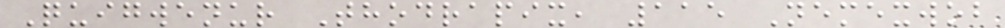Quigwenur Thodrapix, 115 Nemexwob
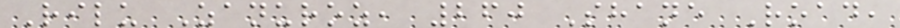Rilu Zanuroz, 260 Shane Road,
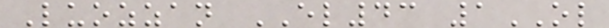Luozzan EL43 1OL
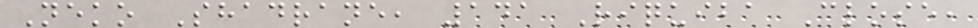Neko Shadrane, 141 Riquiba Close,
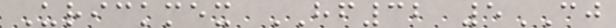Urickmex HF32 5CJ
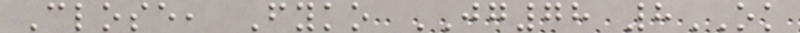Close, Fyko JG78 8OK
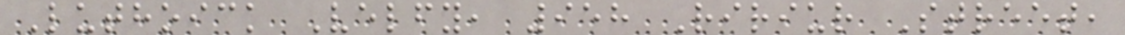Luthoick Velfy, 958 Ririur Street,
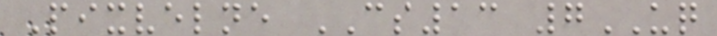Pixvelne CS13 7UQ
